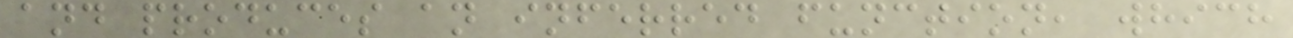and produces an inferred function, which
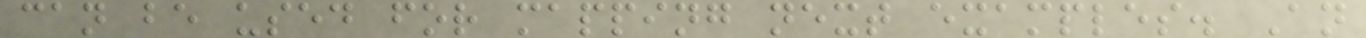can be used for mapping next examples. An
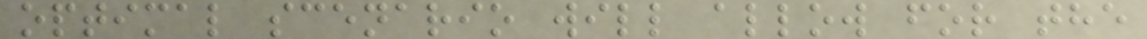optimal scenario will allow for the
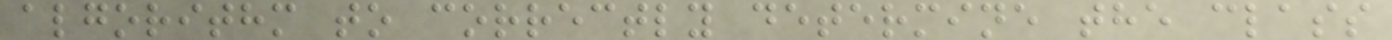algorithm to correctly determine the class
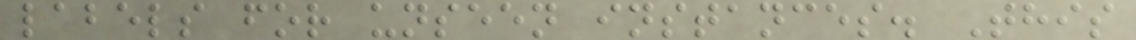labels for unseen instances. This
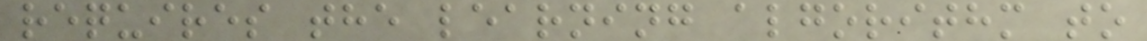requires the learning algorithm to
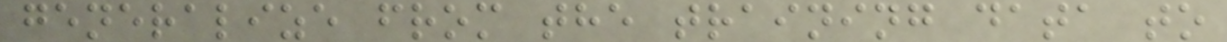generalize from the training data to
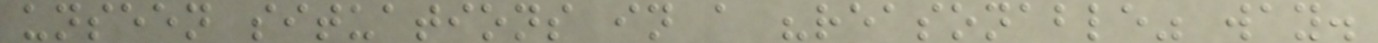unseen situations in a "reasonable" way.
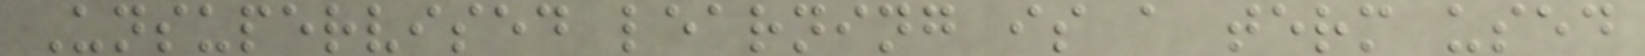Unsupervised learning is a term used
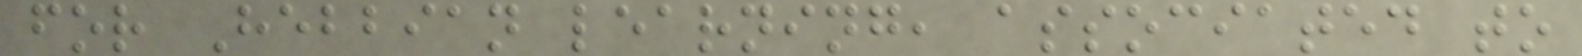for Hebbian learning, associated to
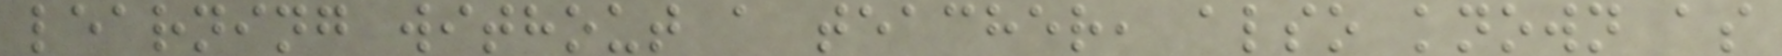learning without a teacher, also known as
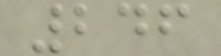246
